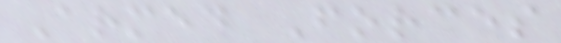Armed Forces
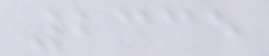2335
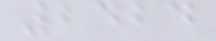2424
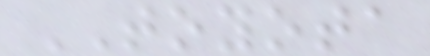TOYOTA
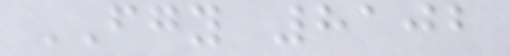FGY 8102
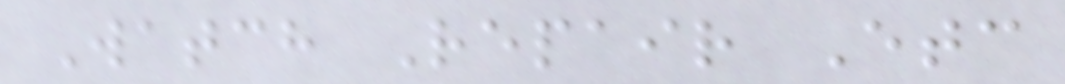Watch Repair Etc
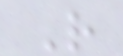R
